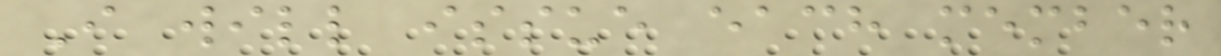I will issue each member
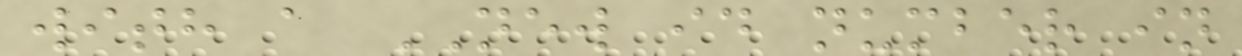with a NEW id number in
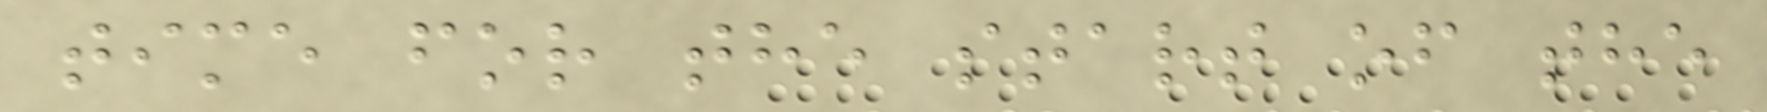time for the start of the
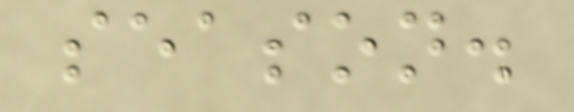season.
